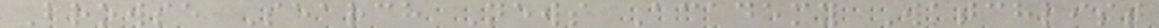Browse Search News Academy Watchlist
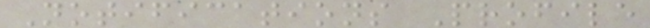Notifications Profile
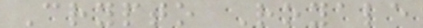Crypto Royale
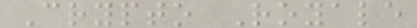Crypto Royale
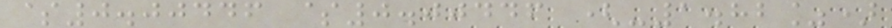$0.00446 $0.00446 (-1.82%)
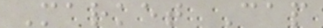Market Cap
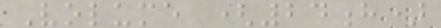Volume (24h)
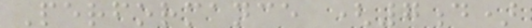Performance (7d)
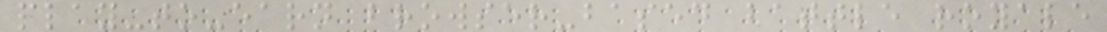play-to-earn browser-based battle royale
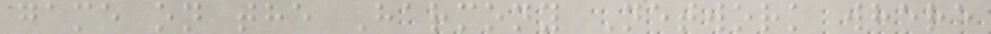game on the Harmony Network where
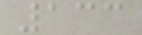133
